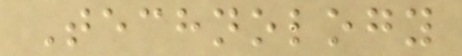Technology
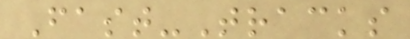Fast-Tracks
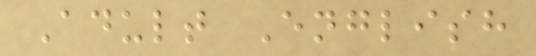Adult English
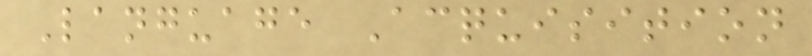Language Acquisition
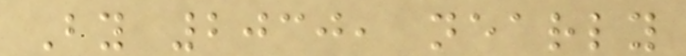By 2030, nearly
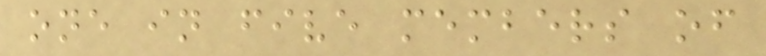one in five members of
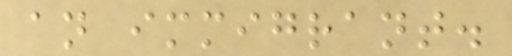an immigrant.
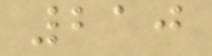210
